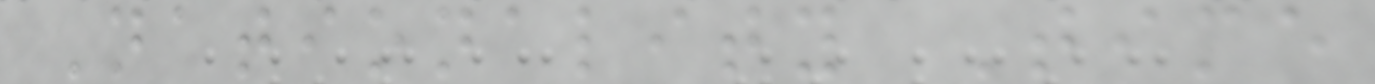Nationality Time
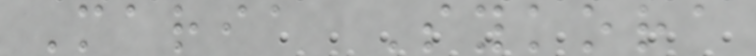Maria Sykora
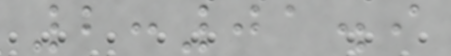2:01.9
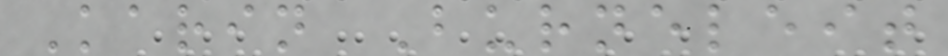Karin Burneleit
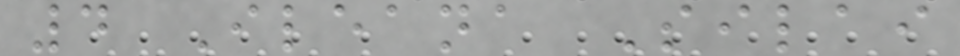4 Ileana Silai
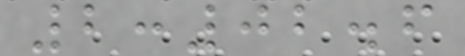2:02.6
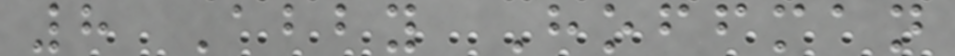8 Abby Hoffman
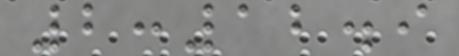2:12.9
